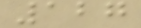127
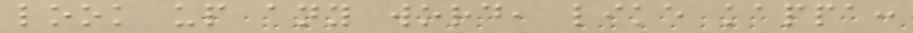look up any word, like kappa:
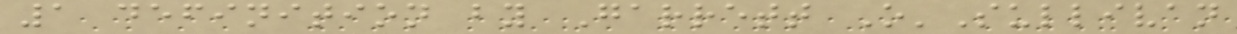1 definition by Garrett O'Sullivan
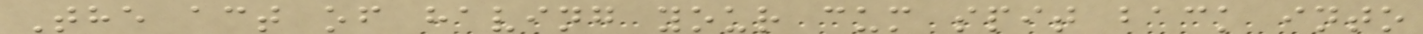The act of having your cum spit back into
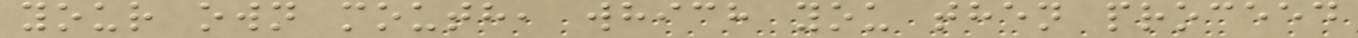your own mouth, which you then proceed
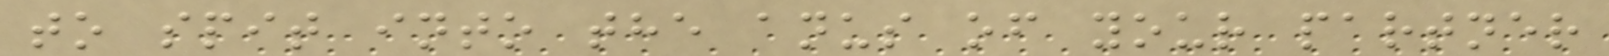to spit into the anus of your partner
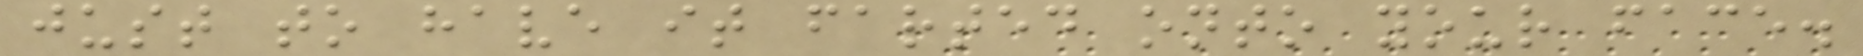just to have it farted onto your face.
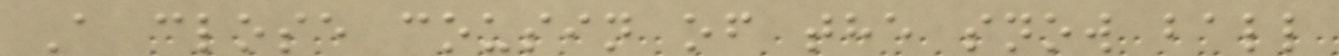A close cousin of the snow ball
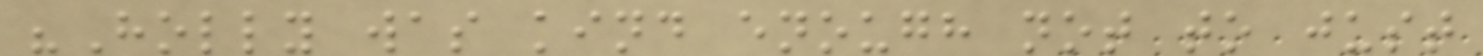"Holly was kind enough not to just
